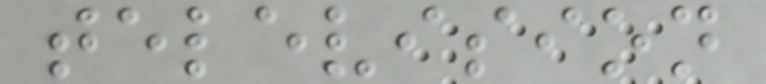television
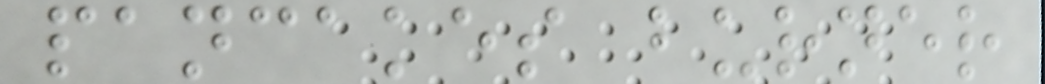pancakes burner
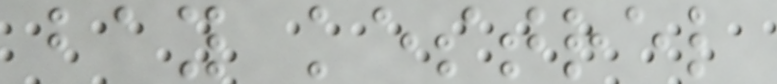bay kestrel
